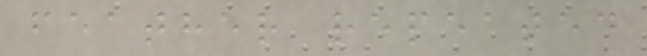feather repeated
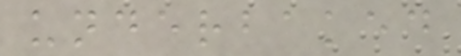underbaked
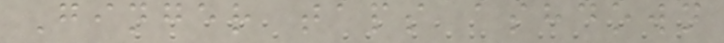Ginger taps ashdown
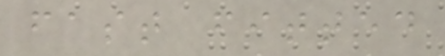fast fitted
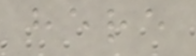here
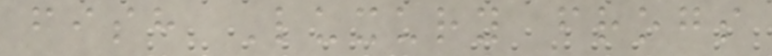fish Luxury frogs
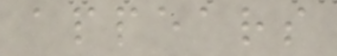appears
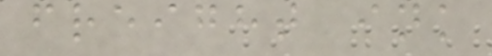freight ink
